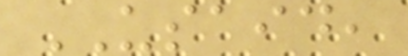USAID,
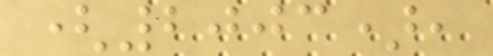(2003),
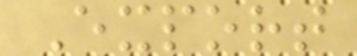Export
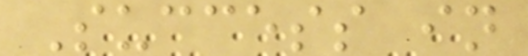Success in
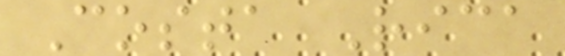Costa Rica
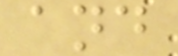and
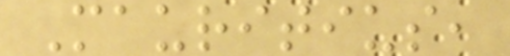Mauritius,
